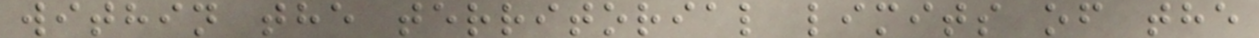within the territorial limits of the
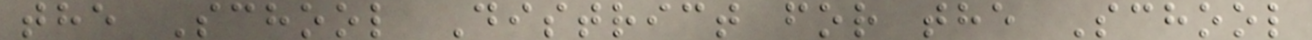the School District for the School
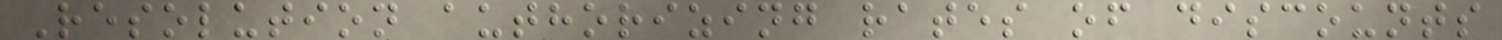Resolution authorizing rates of discounts
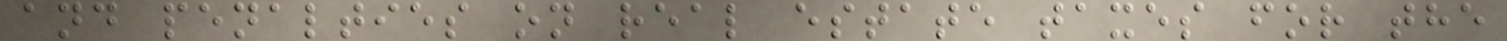and penalties on real estate taxes for the
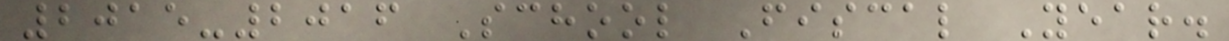2015-2016 School Fiscal Year.
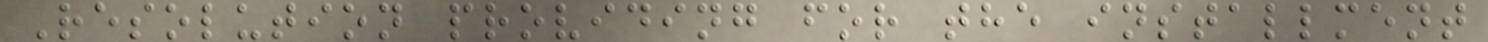Resolution providing for the installment
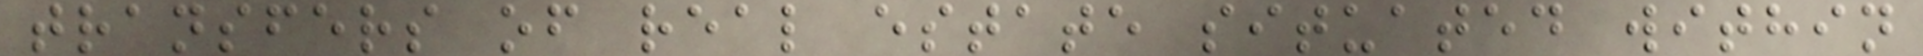transfers of real estate situated within
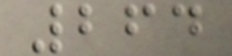264
